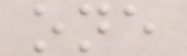one
